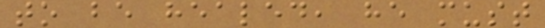to be healed, he must
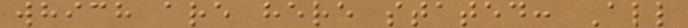which are here stated: All
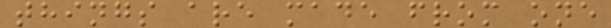things are made from one
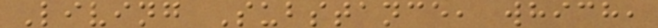Living Substance, which,
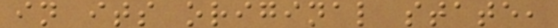in its original state,
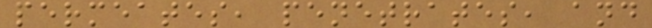permeates, penetrates, and
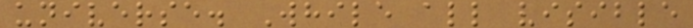universe. While all visible
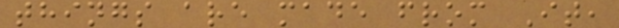things are made from It,
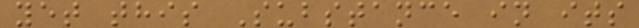yet this Substance in its
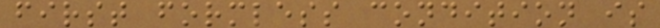first formless condition is
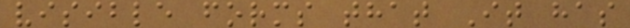visible forms that It has
